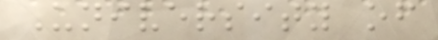University of
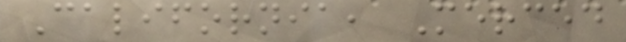California, Merced
